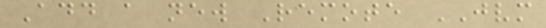Add a new Remote JVM
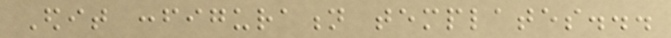Edit configuration templates...
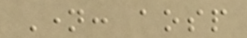Name: aosp
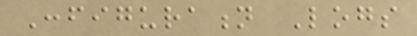Configuration Logs
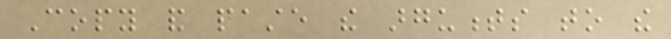Copy and paste the arguments to the
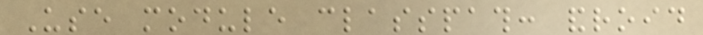Use module classpath: android
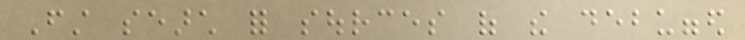First search for sources of the debugged
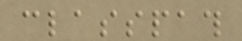classpath
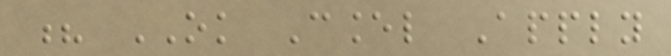? OK Cancel Apply
